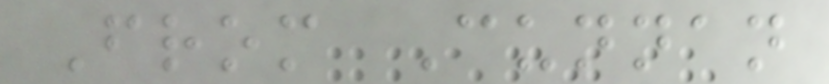From Cunnan
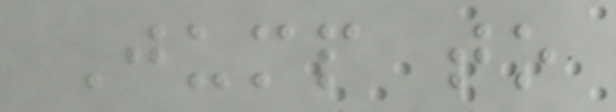Jump to
